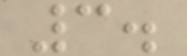3.
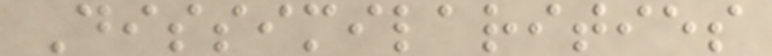Dissimilarities
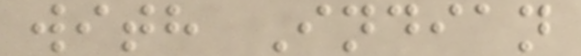with Indian
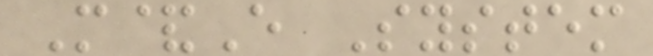M&E System
